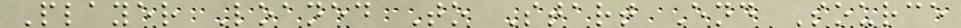Player Loaned To Start End Source
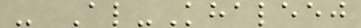- Al-Khaleej
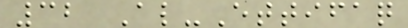32 Al-Ettifaq
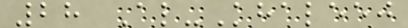28 Al-Khaleej
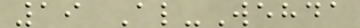19 Al-Wehda
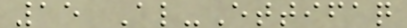15 Al-Ettifaq
